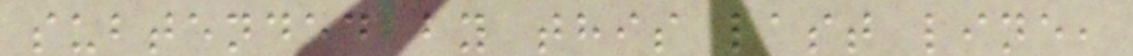subtended by this last line,
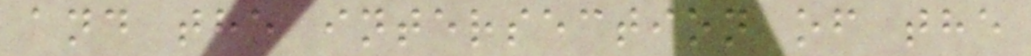and the intersection of the
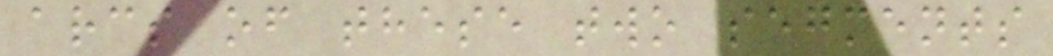arcs of these two segments
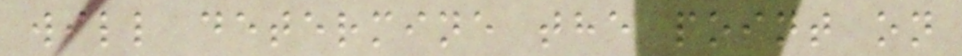will determine the point on
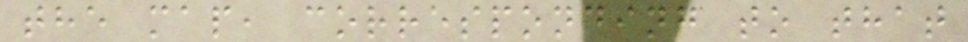the map, corresponding to that
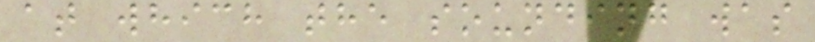at which the sounding was
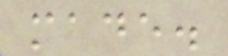made.
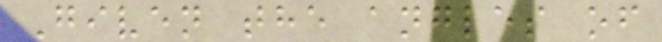Given the angles of
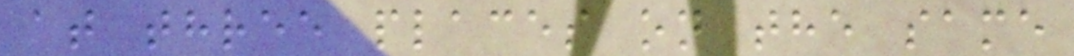at three places on the same
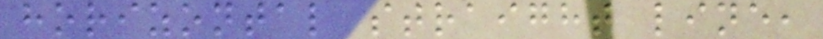horizontal straight line,
